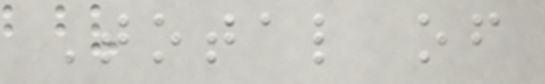Total of
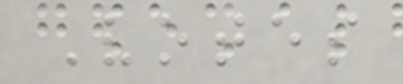Votes
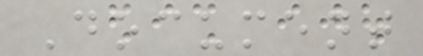Document
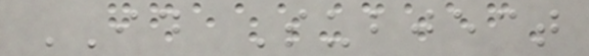ID Subject
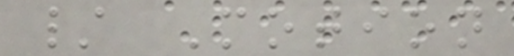/ Motion
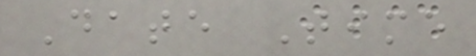Date Time
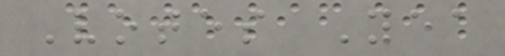Votes Yea
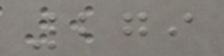279
